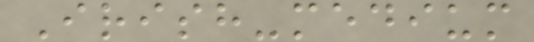Irish-medium
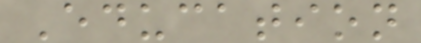Education
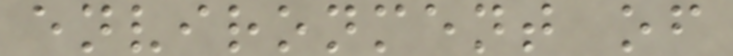environment of
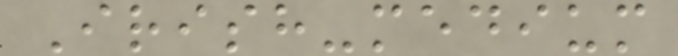Irish-medium
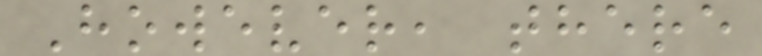However, there
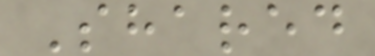Shared
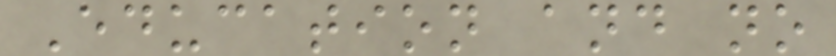Education and no
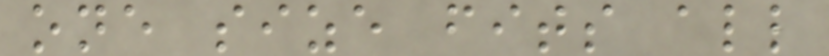one size fits all
